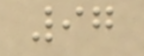97
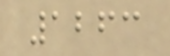1263
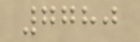7780
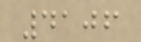4106
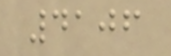4106
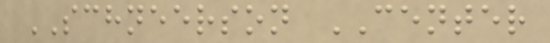SCHNEERSON CENTER
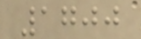1700
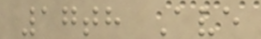17th Ave
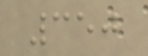350
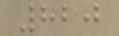820
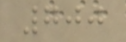700
